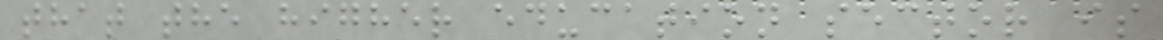that the higher education sector is
